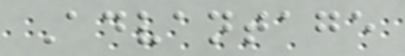Advantage
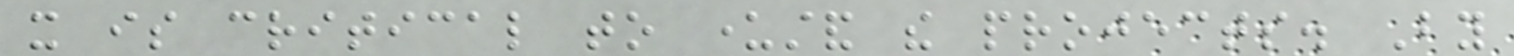it is critical to understand the projects. By
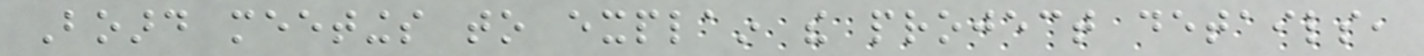Board meetings to explain the project details,
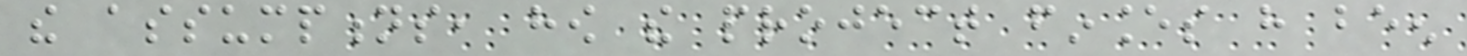the assumptions, how the project finances have been
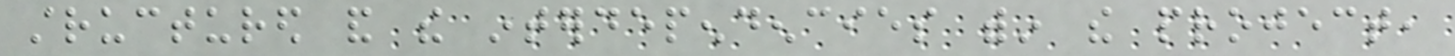structured and the interdependencies within the project,
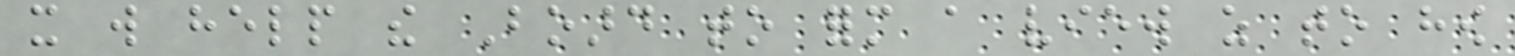it will help the Board to form a view as to how
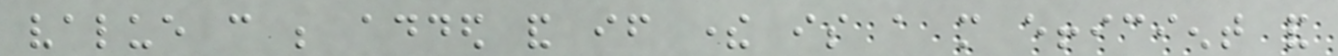value can be added and if there is a more efficient and
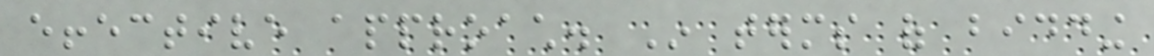effective approach. In terms of bidding
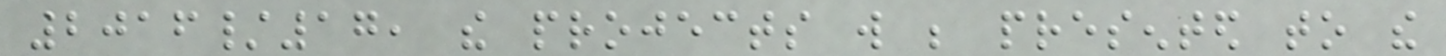2016/17, the projects will be presented to the
